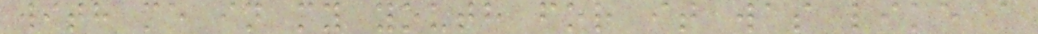with me in my youth for it was like a
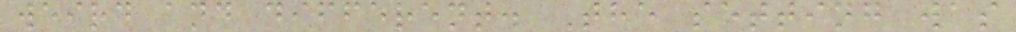weird and different. The setting was
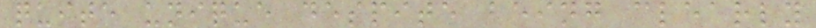quite unique despite being clearly
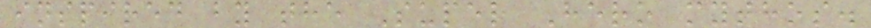inspired by the Super Hero mythos.
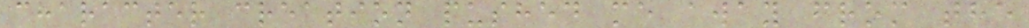character creation pushed me away from the
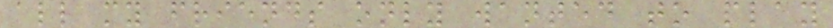all my friends only wanted to play
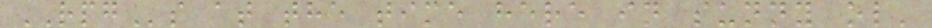RPGs at the time here in sunny ol'
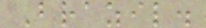Brazil.
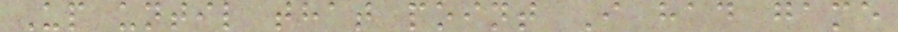Up until that point I had game
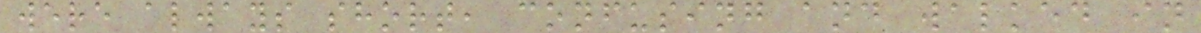were always short, confusing and walked in
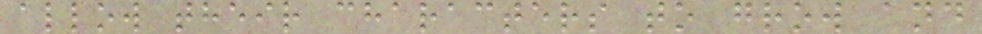allow their characters to grow and
